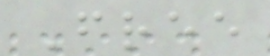Free
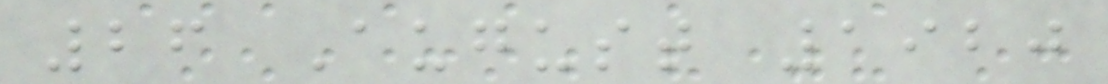26 August 1920
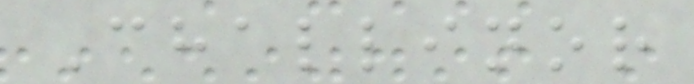Challinor
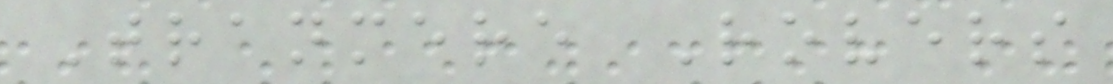Tranmere Rovers
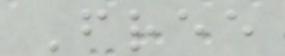Free
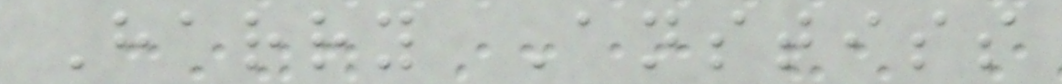Harry Anstiss
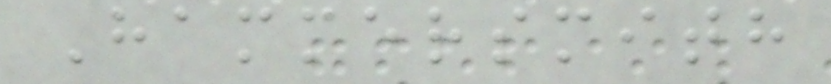Hammersmith
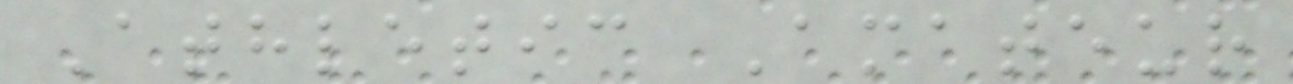Athletic Amateur
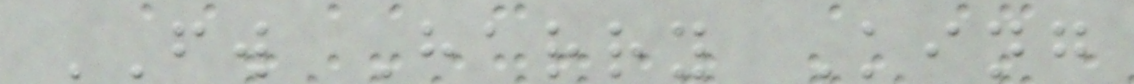FW Harry King
